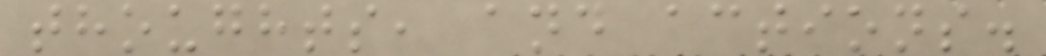thoughts, and actions.
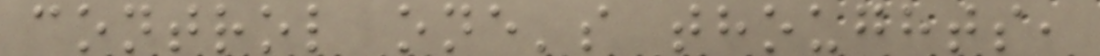control one's thoughts,
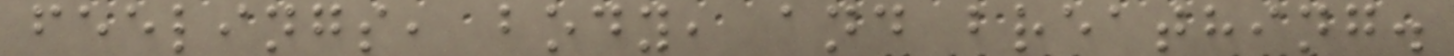feelings, body, and breathing.
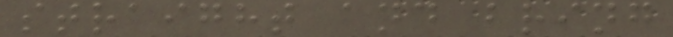straight and bring
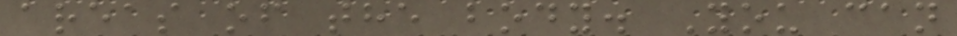areas of the body. You can
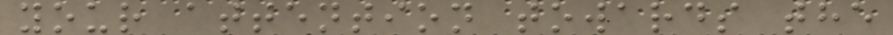your attention towards the
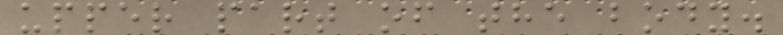upper part of the body.
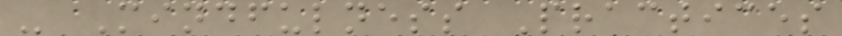- Mindfulness Practices
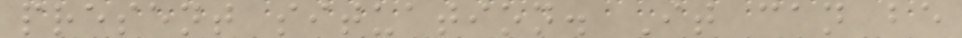present situation. It can be
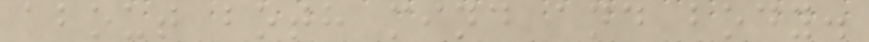about both mind and body.
